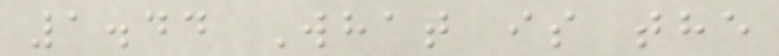1.44 What is the
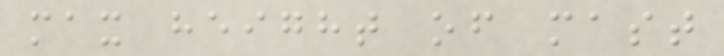max height of mast
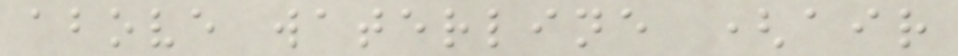above waterline (air
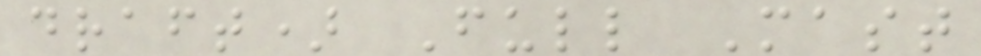draft) Full Mast
